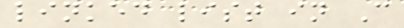linked list in C
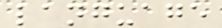language
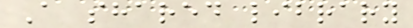A shared library
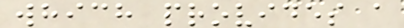which provides a
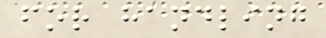for handling
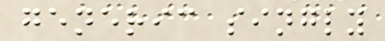generic singly
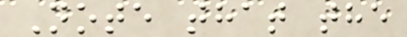Note that the
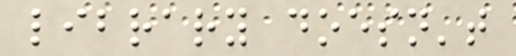library doesn't
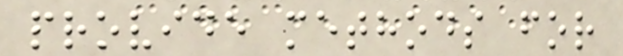provide methods for
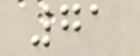71
